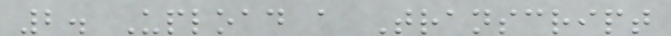2. Upload a Transcript
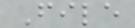File
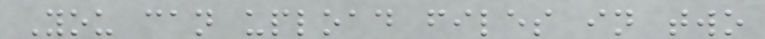You can upload files in two
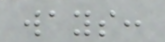ways:
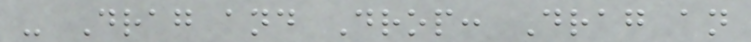- Drag and Drop: Drag an
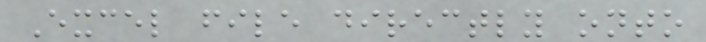Excel file directly onto
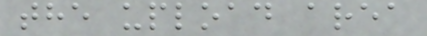the upload area
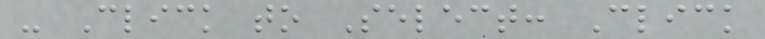- Click to Select: Click
